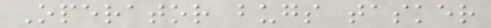Operator bugs tasker
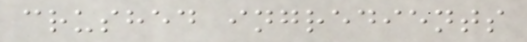crushed ingredients
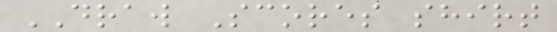DRAW Scores shirt
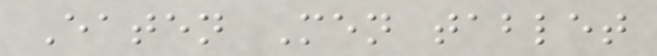Eaten Men tablet
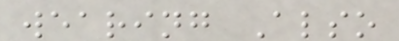wearing Also
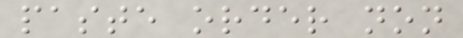paste order non
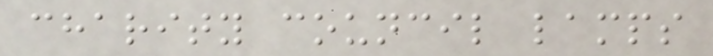charity council lamps
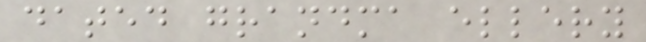dated grandma ellery
